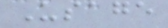Usage
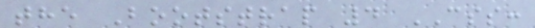the Bootstrap 4 CSS:
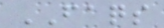FAQS
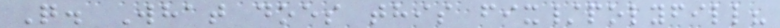Q. What does this fix/polyfill?
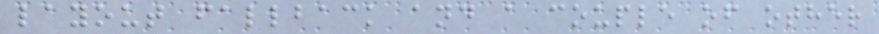layout fallback and a couple of other
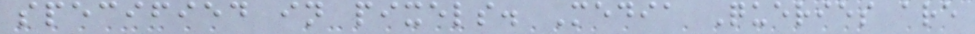specified in pixels. Media Queries are
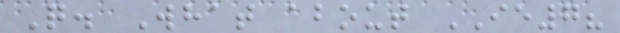Q. What about IE7?
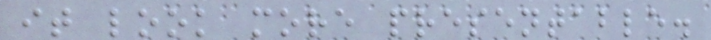it look more presentable.
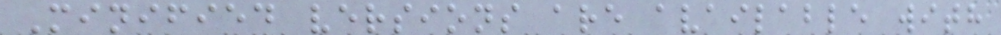Minified versions are available with
